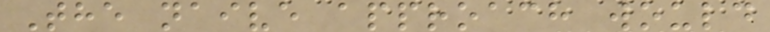The naive approach would
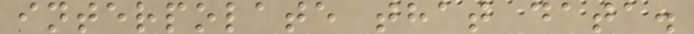interpolate that data.
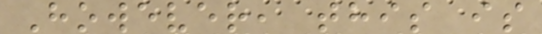However, this is
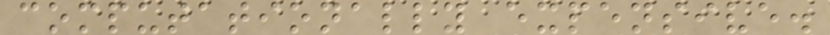computationally expensive.
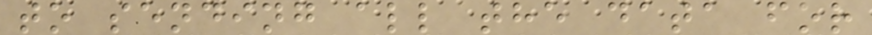to sending all the data for
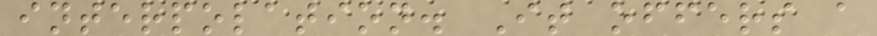interpolation. It offers a
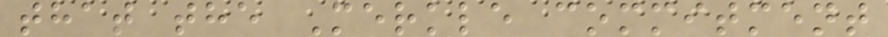that the Merkle commitment
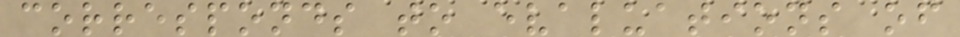corresponds to evaluations of
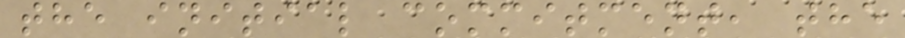the initial commitment, the
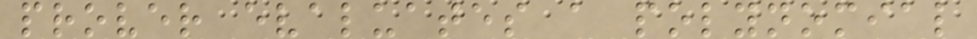prover evaluates a polynomial
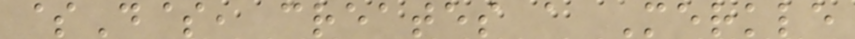$D$, creates a Merkle
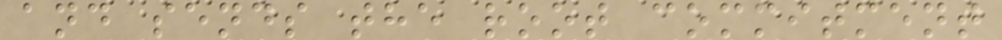and sends the root commitment
